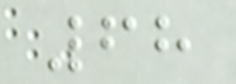68
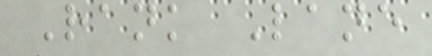Rank Lane
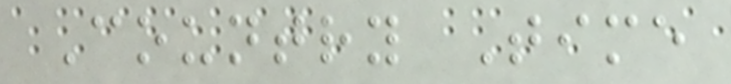Country Time
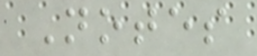Notes
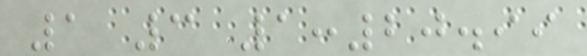1 3 1:20.99
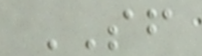SF
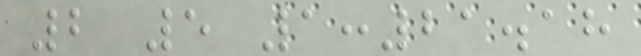2 5 1:21.18
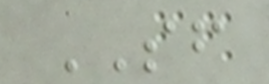SF
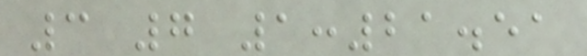3 7 1:21.51
